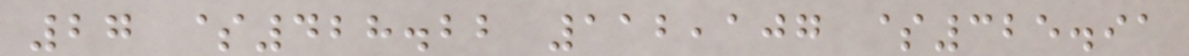27 $428.22 112,107 $325.91
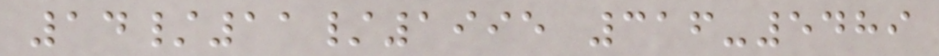14/11/1995 316-5489
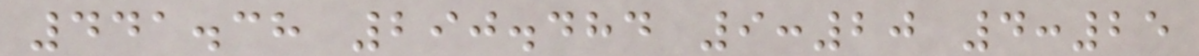441.38 290.484 9:20 4:25
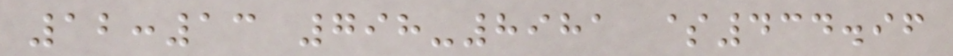12:13 798-8981 $434.96
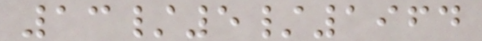13/5/1964
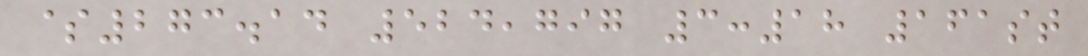$273.14 524,797 3:18 161st
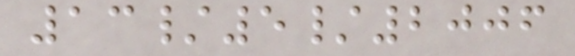13/5/2006
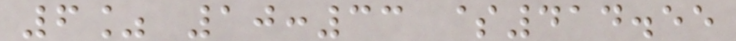6% 10:33 $414.55
